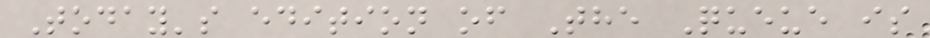Today's edition of The Queue is
